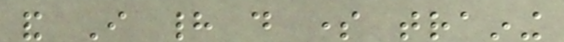and I had do some training
